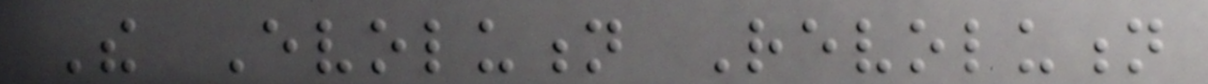The Evolution Revolution
